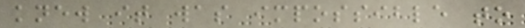knew it was impossible to
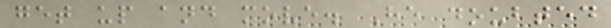get up and move. He doubted
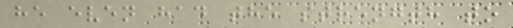he even had the strength to
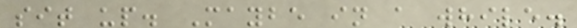sit up. Maybe in a while.
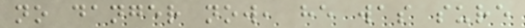no danger now, he was sure
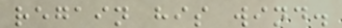regain his wind.
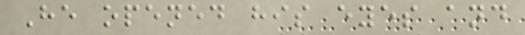He opened his eyes and
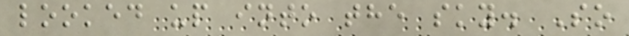looked up into the sky. So
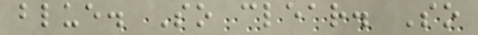blue. So clear. So
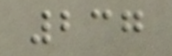237
